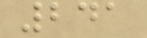241
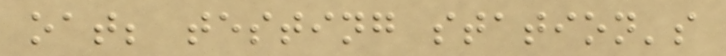oat; testing station's
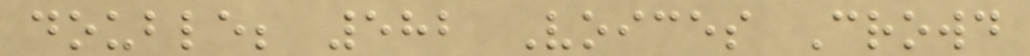double; 582 Voices Crowd
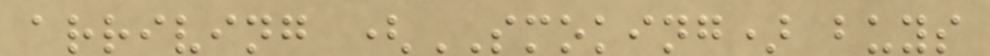arriving (SMOKING) buys
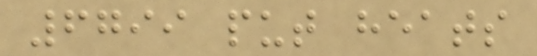6799 put heats
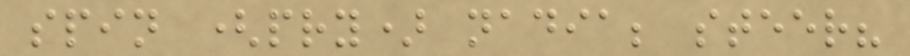spin (pry) nadia; steer?
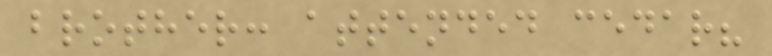brother: attended cedar?
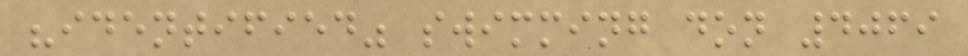"identified" swimming don 4069
